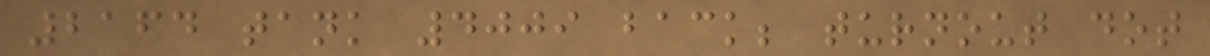2164 tank 4009 back; turnout dot
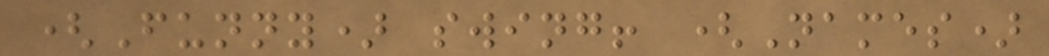(Funny) swing! (Names)
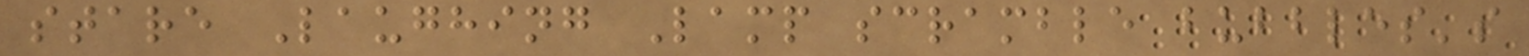stare Laughing Lamp scramble bubbles's
